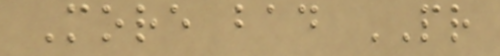More bad PR
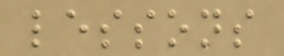lessons
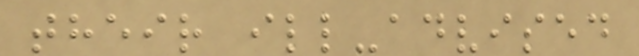their ill-advised
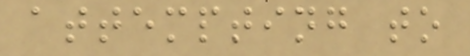attempting to
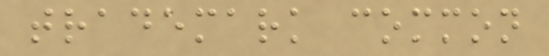trademark common
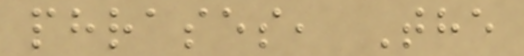phrases, The
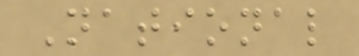National
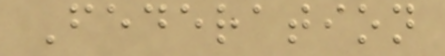Federation
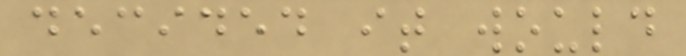decided it would
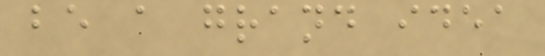be a grand idea
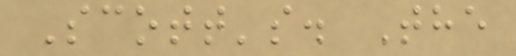Scott's. The
